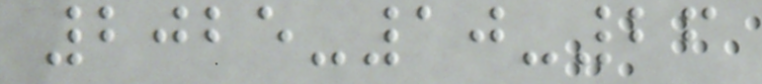2025-10-26
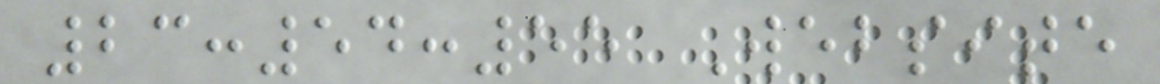23:54:55 Website
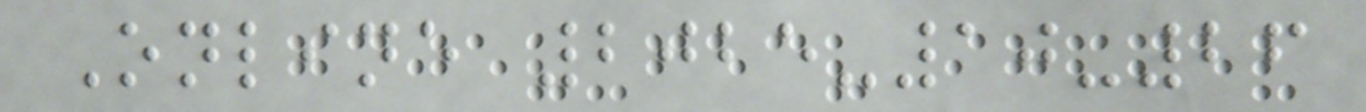Online 2025-10-26
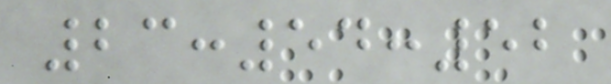23:54:52
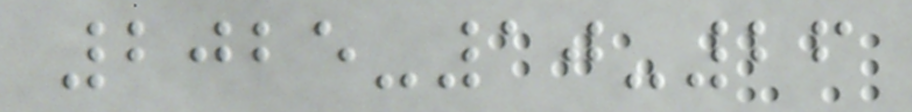2025-10-26
